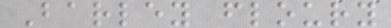Barley floury
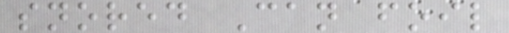snored Can foil
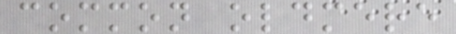common oldmere
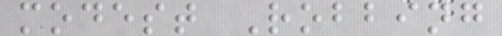modest Robbing
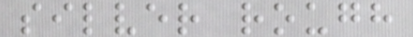silver rough
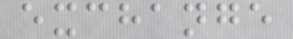exchange
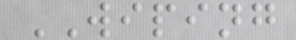WIPING
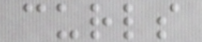curls
